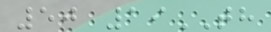50 19TH
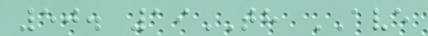50. 19TH AVE
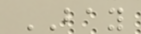BAY
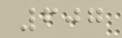607
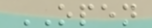OPEN
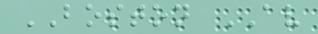BOSTON AV
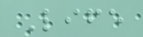Life
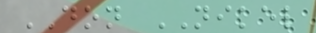DON NIKEL
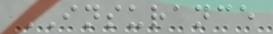INSURANCE
